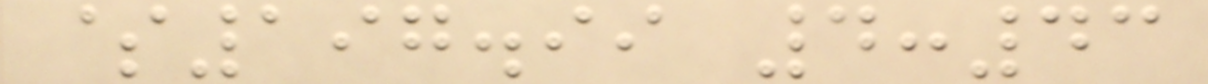$197.99 4:43
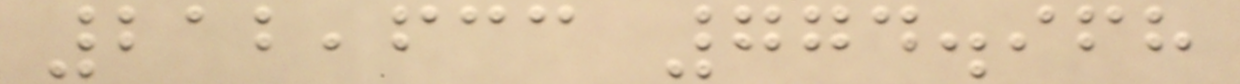212,633 774.968
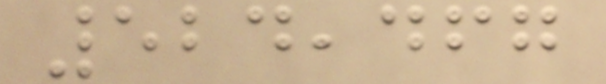524,467
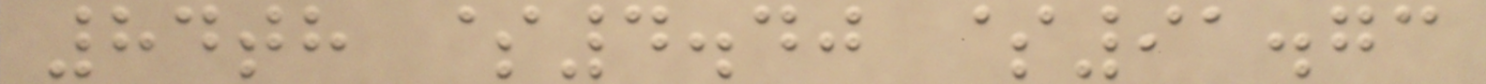84th $4.40 $91.73
